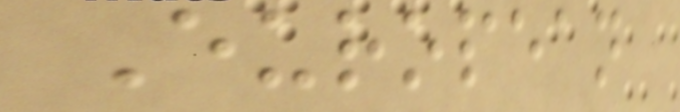European
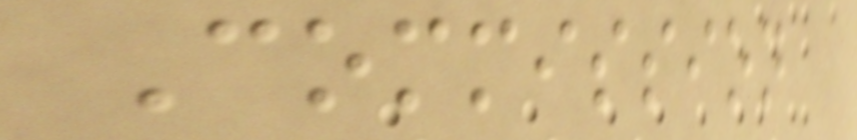Commission
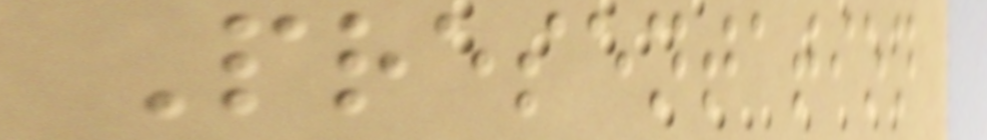Presentation
